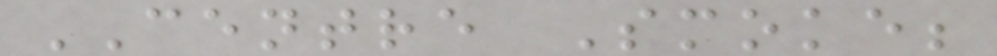CENTRE Smoke;
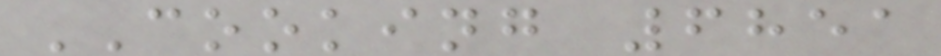COOKING 6851
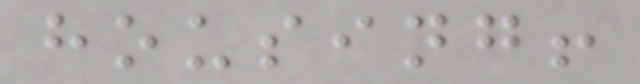housing!
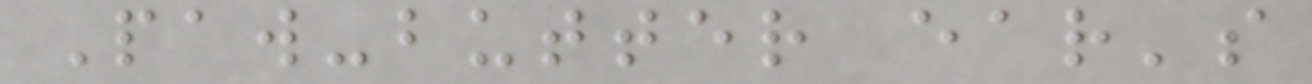Paw-butter ear's
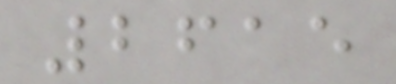2615
